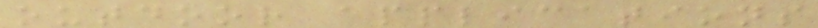outdoor applications
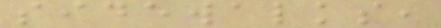sidewalks,
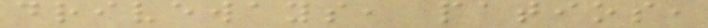driveways, patios,
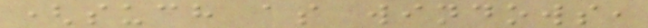(such as windows,
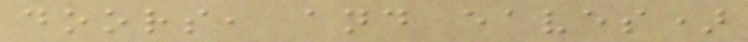doors, and eaves)
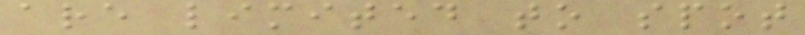are limited to spot
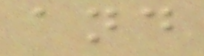and
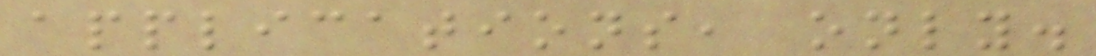applications, only.
